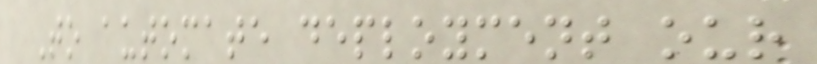To automate deployment our
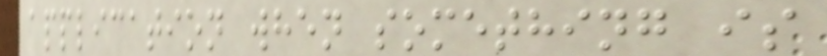application when something is
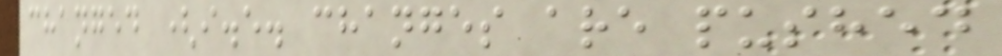changed (i.e. changes are pushed
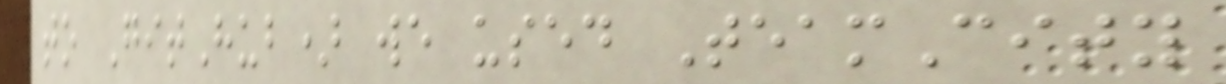to GitHub) we used TeamCity
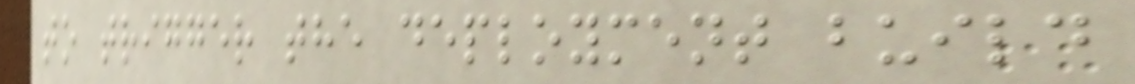to trigger the deployment build
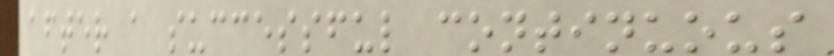after a successful continuous
